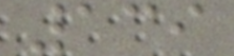139
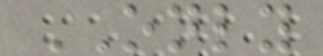ONLY
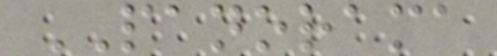PANORAMA
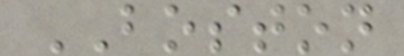BOSTON
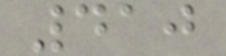410
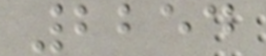2254
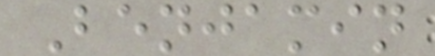Benjamin
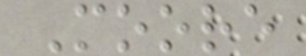Moore
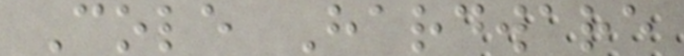Cole Hardware
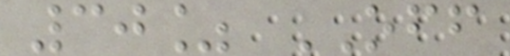30% OFF
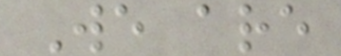We are
